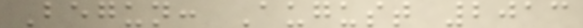Begun: August 2013
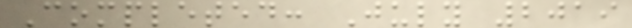Completed: July 2019
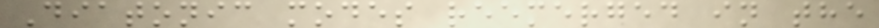Diatonic modes reemerged in the
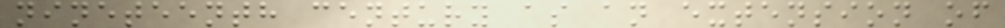nineteenth century as an extension of
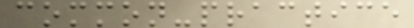common-practice
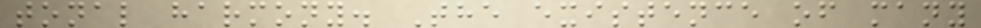tonal harmony. The existence of many
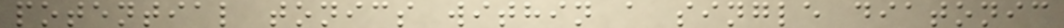potential tonics within a single diatonic
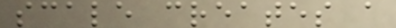scale creates a
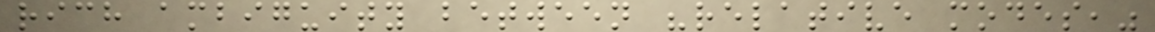rich ambiguity between "relative modes,"
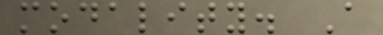modality. A
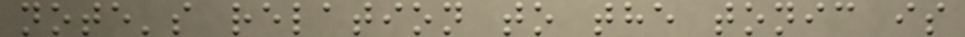note's relation to the tonic is
